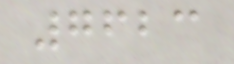7623
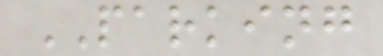PARKING
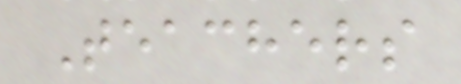Teachers
